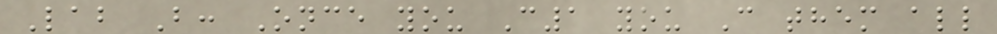Lab B: Once you C1 you C them all
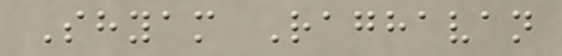Shyam Raghavan
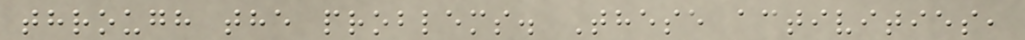through the problems. These activities,
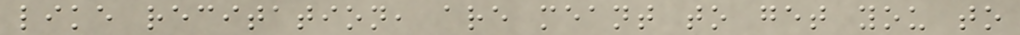like recitation, are meant to get you to
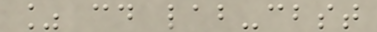% cd lab-cbst
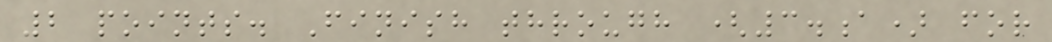2 points. Finish through (3.a) for
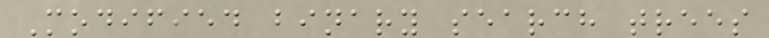Modified binary search trees
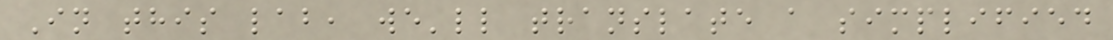In this lab, we'll translate a simplified
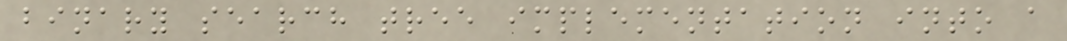binary search tree implementation into a
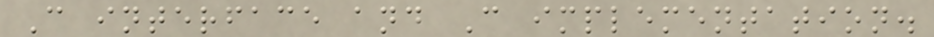C interface and C implementation.
